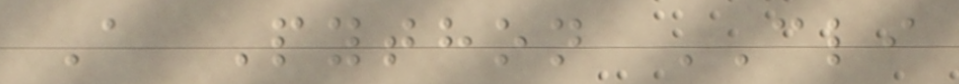A Python CLI
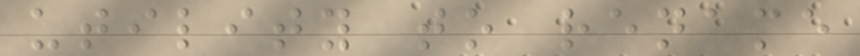utility to rename
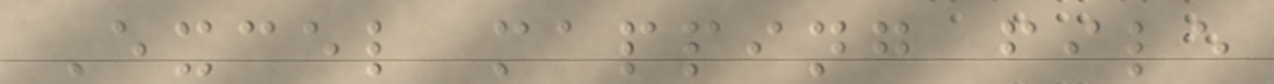Excel mapping file
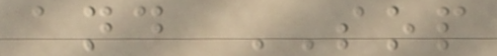and SOP
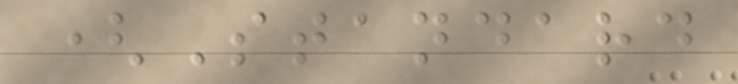(Standard
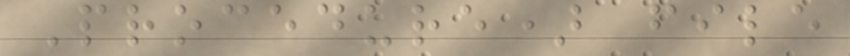Procedure) file
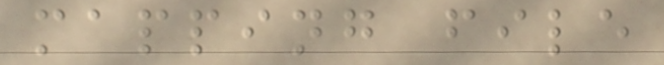mapping file
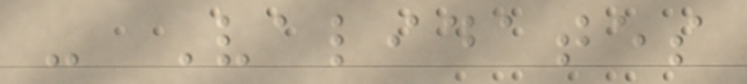- Validates
